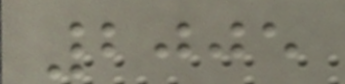2005
